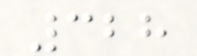328
